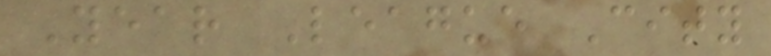Year League City
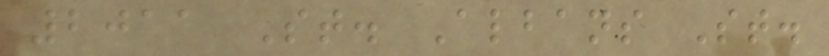2011 St. Albans St.
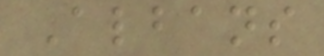Albans
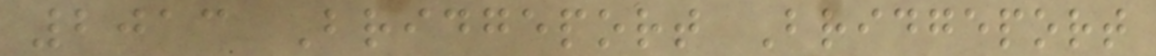2013 Bridgeport Bridgeport
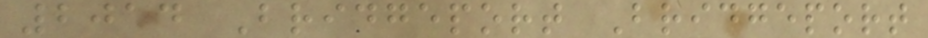2014 Bridgeport Bridgeport
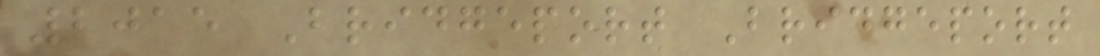2015 Bridgeport Bridgeport
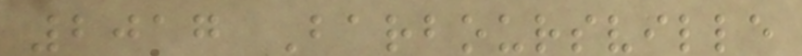2017 Barboursville
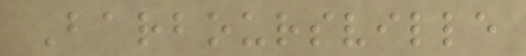Barboursville
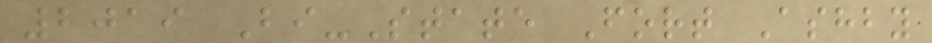2019 Bi-State Fort Ashby
